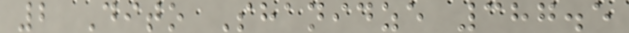2 Dito Shanidze 387.5
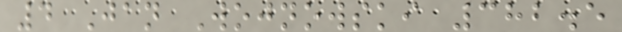4 Jan Wojnowski 382.5
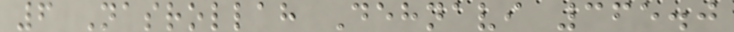6 Nasrollah Dehnavi 365.0
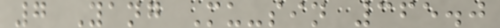7 Yang Mu-sin 365.0
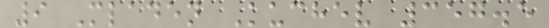9 Mladen Kuchev 357.5
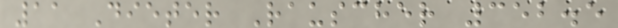11 Dieter Rauscher 352.5
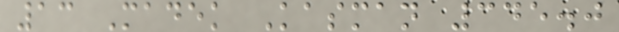13 Madek Kasman 345.0
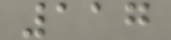117
